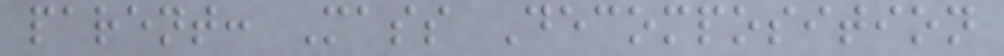parent: Mass Decomposition
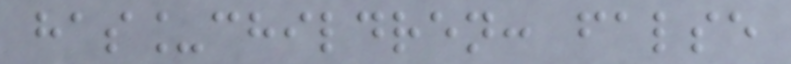has_children: false
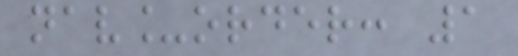nav_order: 1
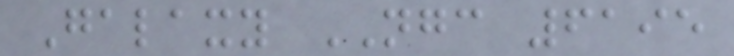Galaxy NGC 6195
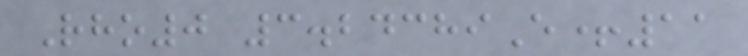Rho0 3.24389E+11
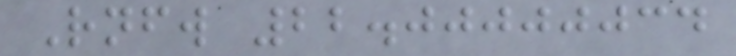Rnfw 22.00000034
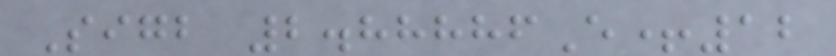Sigb 2.88886E+12
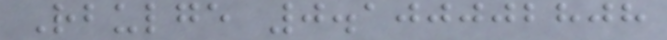Rbulge 0.100002808
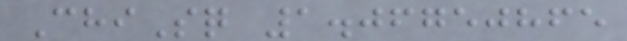ChiSq 1.06750865
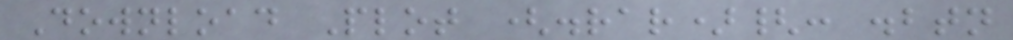Download Plot (.rar){: .btn
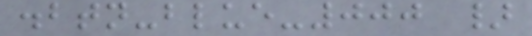.btn-blue-000 }
